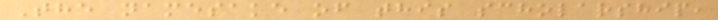The namesake of this scholarship,
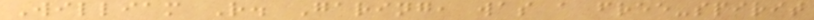William R. Garing, was a free-spirit
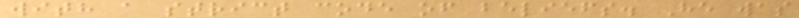with a strict code of beliefs. He was
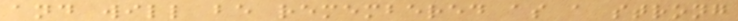and will be remembered as a strong
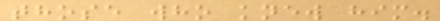those who knew him.
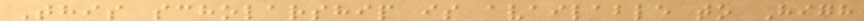This scholarship is available to High
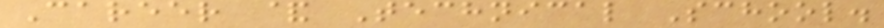Career & Technical School.
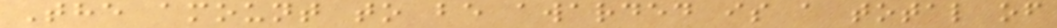The amount to be awarded is a total of
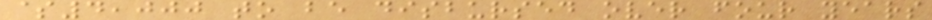$4,000 to be disbursed over four years
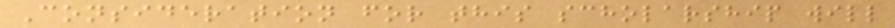Consideration for this scholarship will
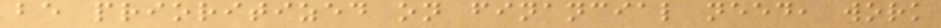be prioritized on financial need, work
